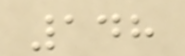148
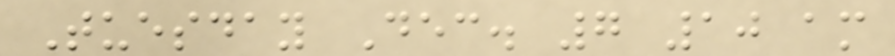Tuesday Dec. 7 10 am
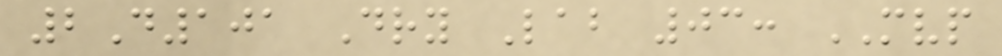2D101 Dry Lab 03: MVP
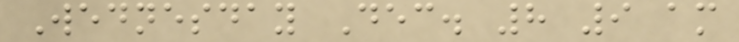Wednesday Dec. 8 9 am
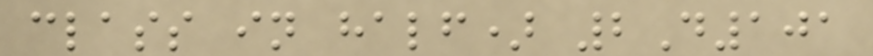class in half) 2D101
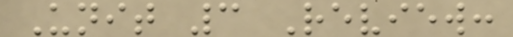Unit 3 Review:
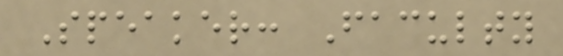Speaker: Faculty
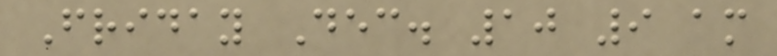Friday Dec. 10 9 am
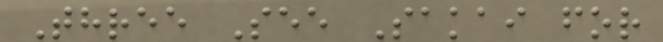Three See Sakai for
